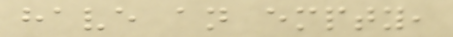have an empty,
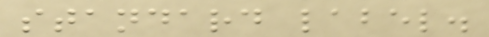standard label.
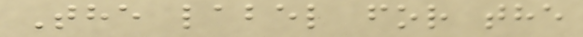The label for the
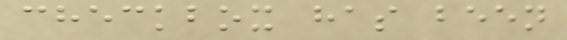checkbox has been
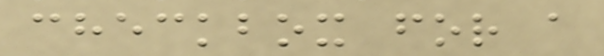checkbox for a
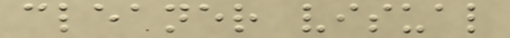cleaner visual
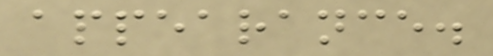appearance.
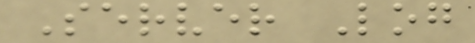Server Log
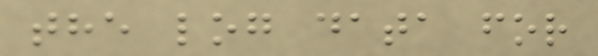the log data for
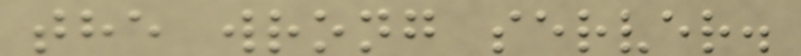the wrong server.
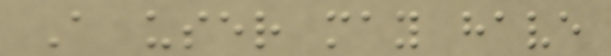A user may have
